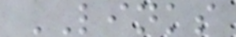LINKS
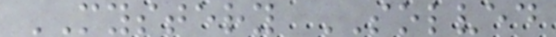MYSTERY SOLVED
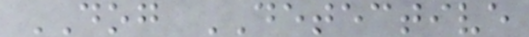DOG DETECTIVE
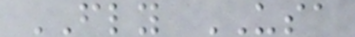FLY USA
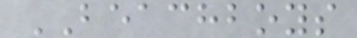BEACHBOYS
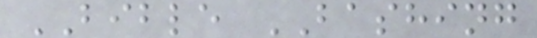BIBLE BASHING
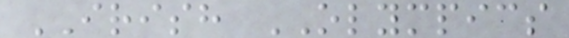IRISH OLYMPICS
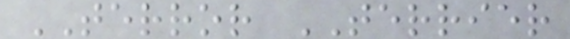TERROR TERRIER
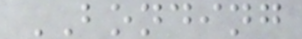BONDING
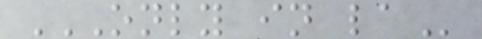ONLY IN LA
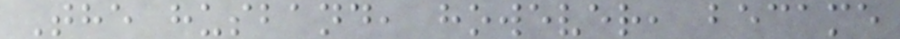The husband, however, became
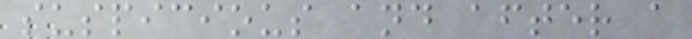suspicious and after a
